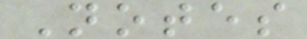Notes
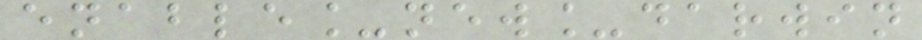enable_new_darwin
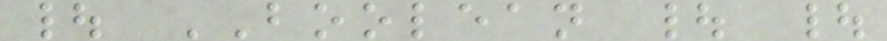| BOOLEAN | |
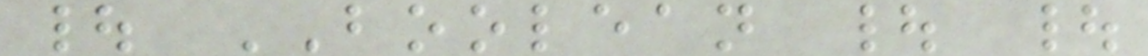| BOOLEAN | |
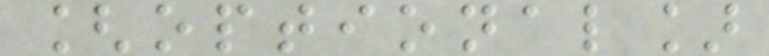[optional]
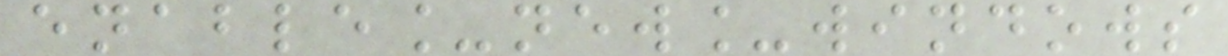enable_new_windows
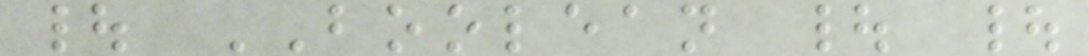| BOOLEAN | |
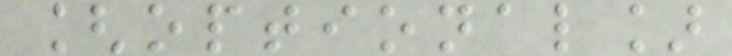[optional]
